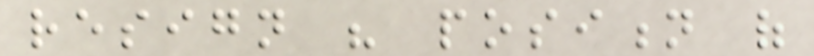resign his position of
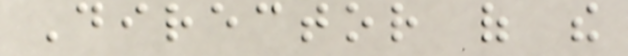Director of the
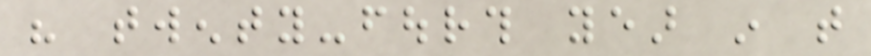his twenty-fourth year in that
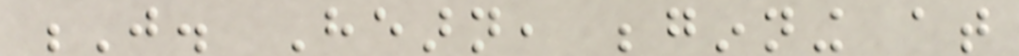J. Hearn, beginning at
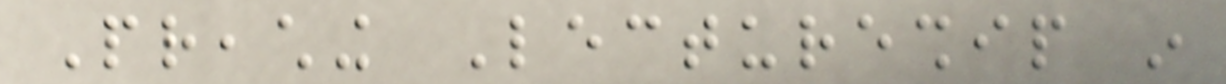Preaching Lectureship in
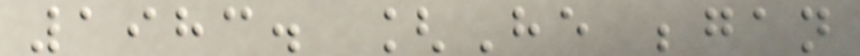1983. [He began
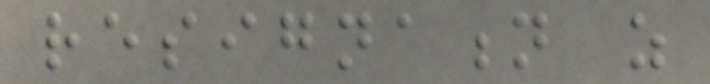resignation as
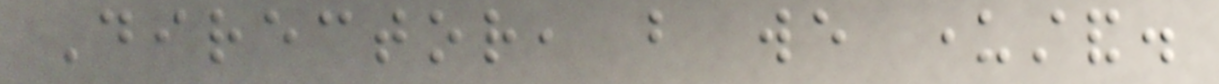Director, but we understand.
